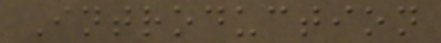Introduction
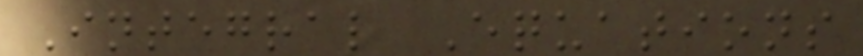Integral Equations
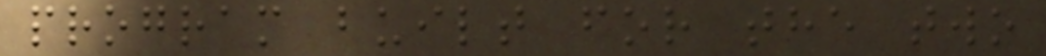program built for the two
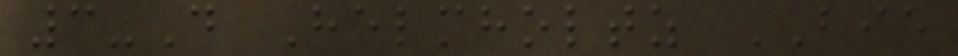3-D Helmholtz BIE
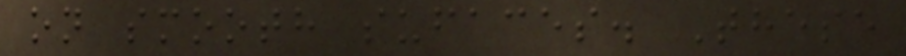on smooth sufaces. These
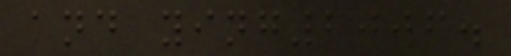and ying2006.
